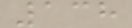138
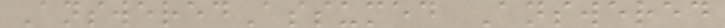AnsweredAssumed Answered
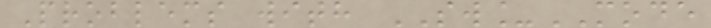Problems with SW_MODE
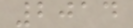2014
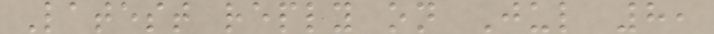Latest reply on Jul 8,
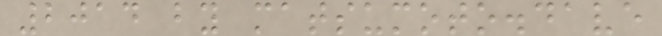2014 by matsumoto.dave
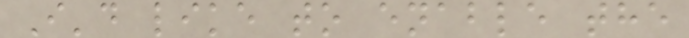I'd like to enable the
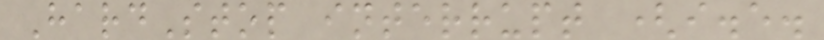HardStop interrupt (i.e.
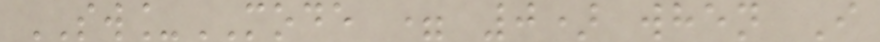SW_MODE = 0) when I
